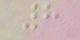8
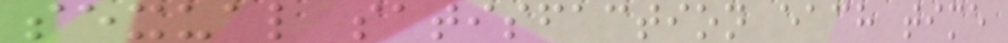sexual satisfaction each time
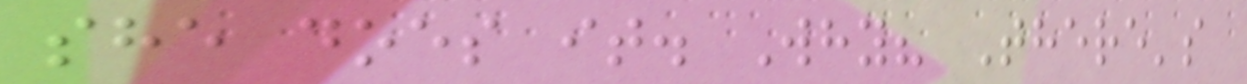she does it. Why? There's
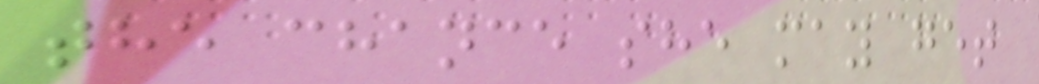the chance she may get
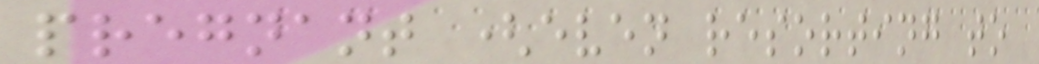pregnant (even resorting to
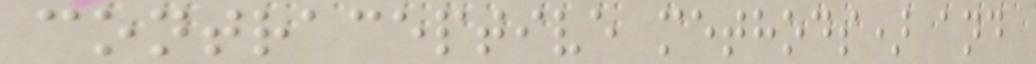contraceptive methods) and
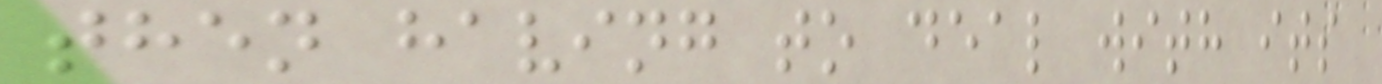then having to deal with its
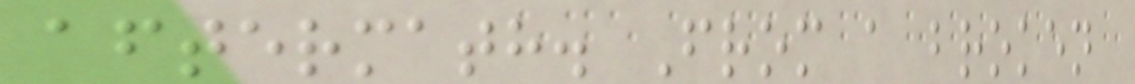aftermath. From a broken
